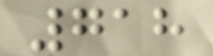718
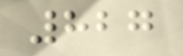827
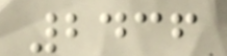2436
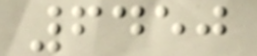6450
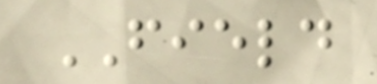FIELD
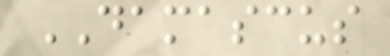DAMASCUS
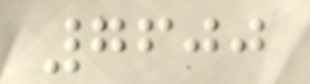7600
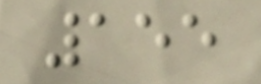155
